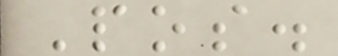Pos.
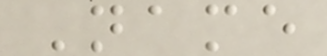Name
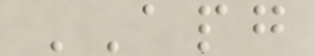APG
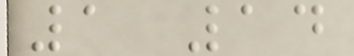1 14
